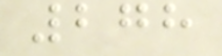278
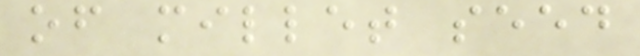of millet seed
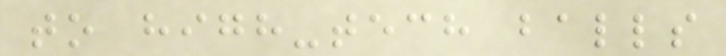to high-tech balls
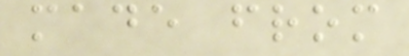made from
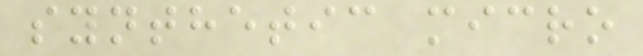synthetic micro
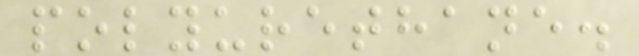polyurethane.
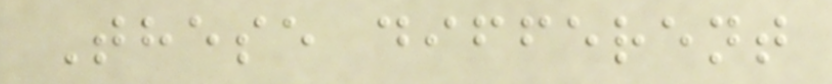These different
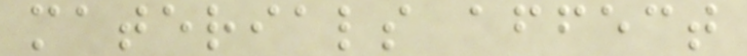materials affect
